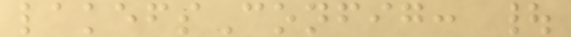lakefsConfig: |
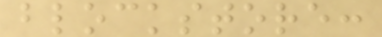blockstore:
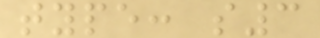type: s3
